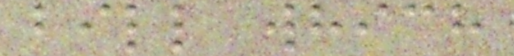bill which
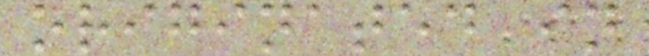originated in
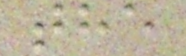the
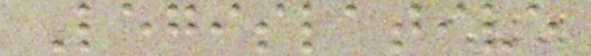Legislative
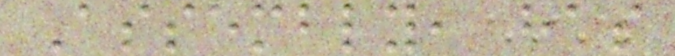Assembly, has
